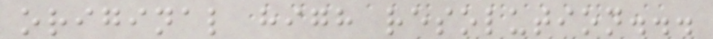original high resolution...
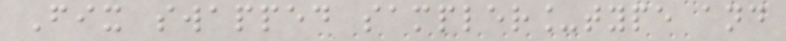Fix swapped sampler_type and
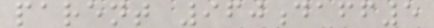parent 960daff5
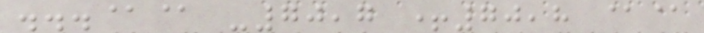...@@ -70,7 +70,8 @@
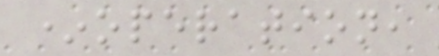*operation,
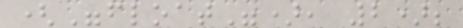("float"), 2);
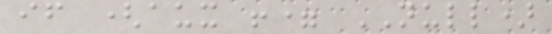if (aux != NULL)
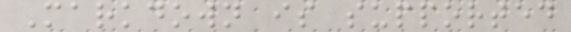Markdown is supported
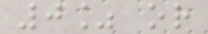0% or
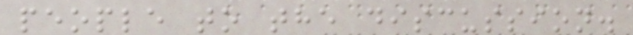people to the discussion.
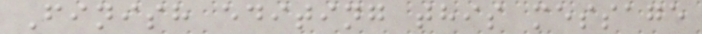Finish editing this message
